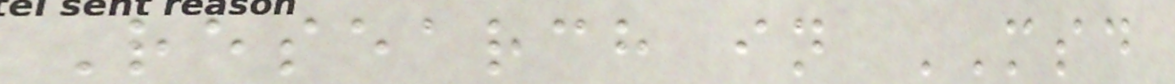Research in MSD
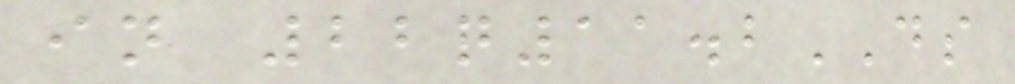in 22q11.2DS
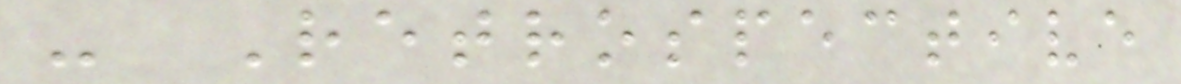- Retrospective
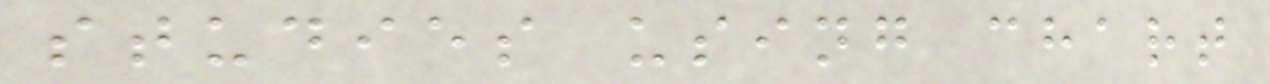studies using chart
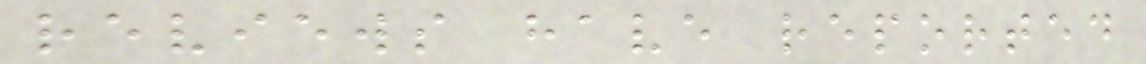reviews have reported
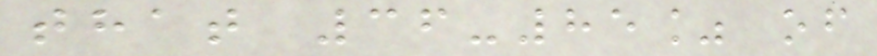that 36-85% of
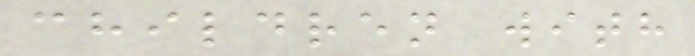children with
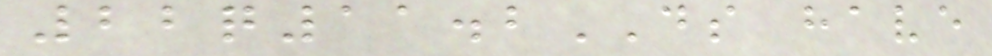22q11.2DS have
